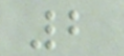2
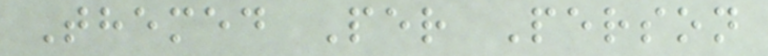Themed Per Person
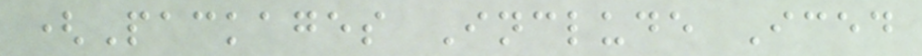(Packages Include Iced
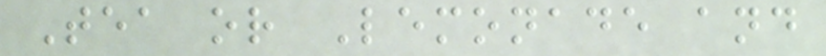Tea or Lemonade and
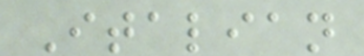Italian
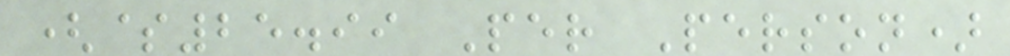($25.99 Per Person)
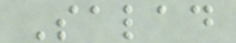Salad
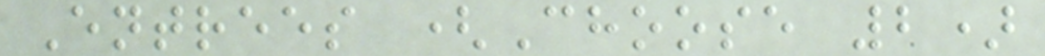Entrees (Choose 2)
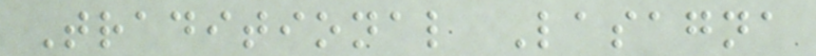Traditional Lasagna
